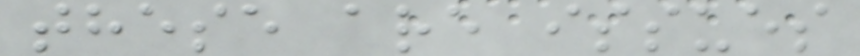these are issues
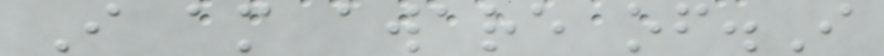I am aware of.I
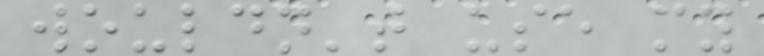wouldn't use my
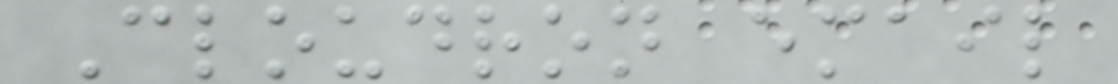Cloudron email
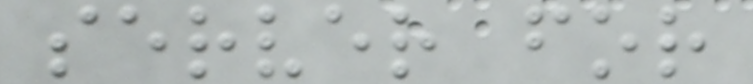server for
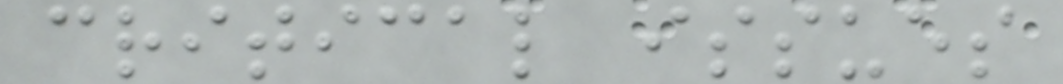critical issues
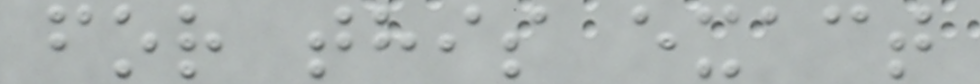for this exact
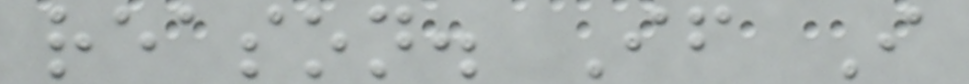reason. If I
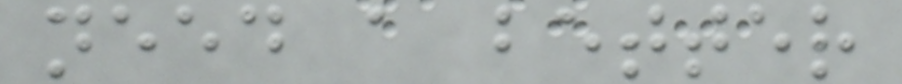need a better
